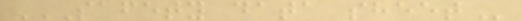SAFETY DATA SHEET
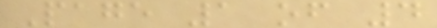Page 1 of 4
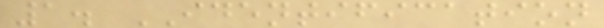1. IDENTIFICATION
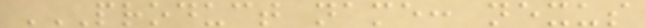PRODUCT NAME: NEXUS
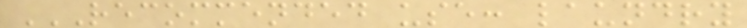RECOMMENDED USE: LAUNDRY
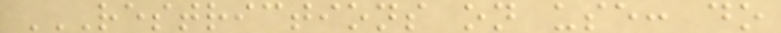RESTRICTIONS ON USE: DO
